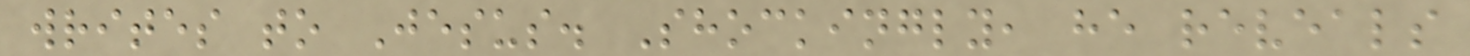writes to Jesus. Shockingly, he reveals
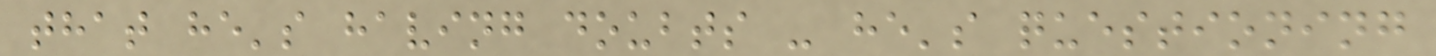that he's having doubts - he's questioning
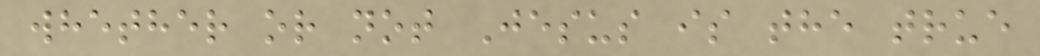whether or not Jesus is the true
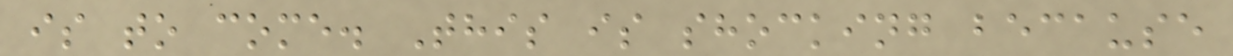is to come. This is shocking because
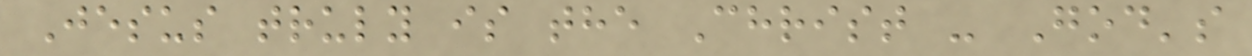Jesus truly is the Christ - God's
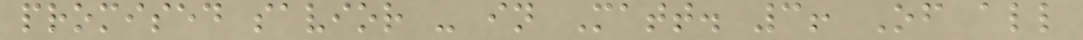promised savior - in Matt. 3! Of all
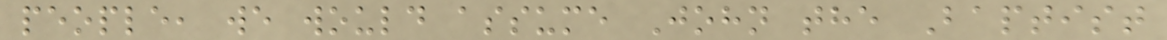people, we would assume John the Baptist
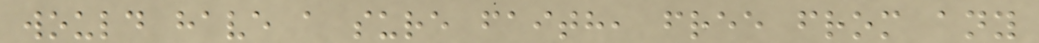would have a sure faith, free from any
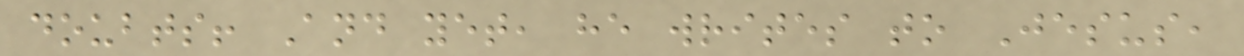doubts! And yet, he writes to Jesus,
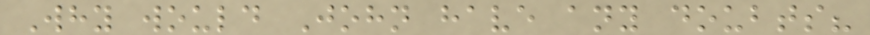Why would John have any doubts?
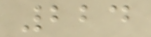224
